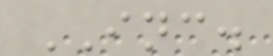INC.
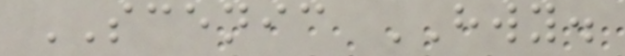SCENIC HWY.
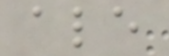ale
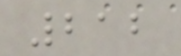212
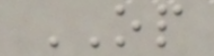OP
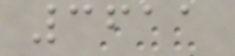3611
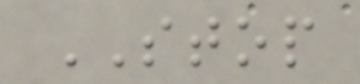STOP
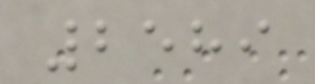2589
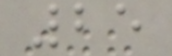25
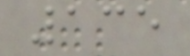135
